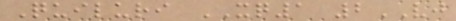Quiluri XQ1 2VJ
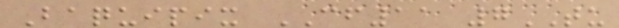Baquipix CF11 7TU
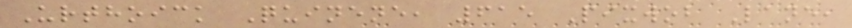Urthoick Quinene, 615 Pixwob Lane,
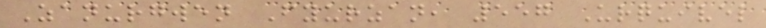Zanurgwen Fyurzan, 557 Urquivel
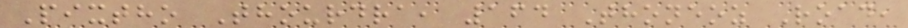Pixtho Thourdra, 164 Thoneoz Road,
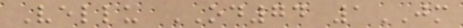Vellu OD74 1JM
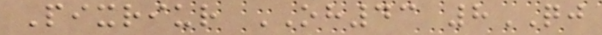Pixriur OH43 8QJ
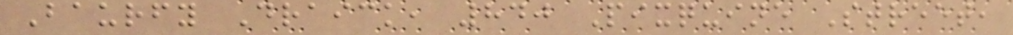Baurfy Draick, 840 Pixquine Street,
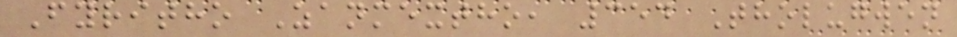Fyritho Zanmextho, 354 Tholugwen
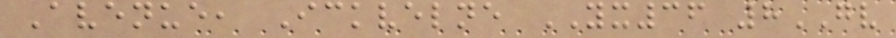Avenue, Ickvelne YX36 8GV
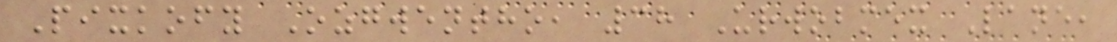Pixkofy Ozgwentho, 38 Urwobmex Lane,
